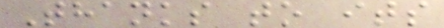Thanks to its
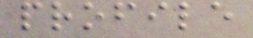profile
